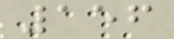156
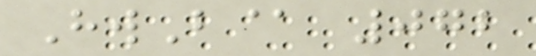HwB@ 072
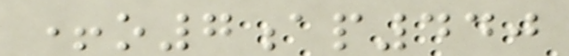+o7ap440
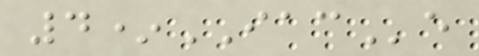4*IACe
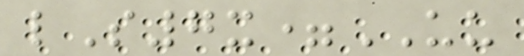lS7x=UU
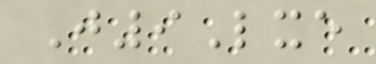J9Lxe
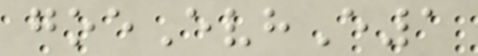goeEvhE1
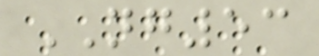NG53
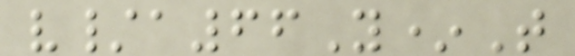v/a66Y*T
